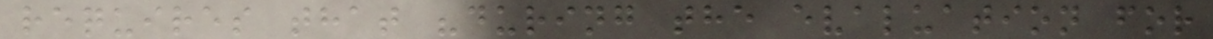requires that "during the evaluation for
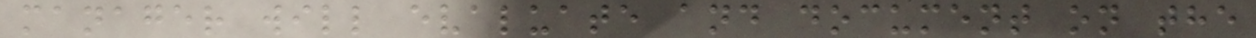manager will evaluate and document on the
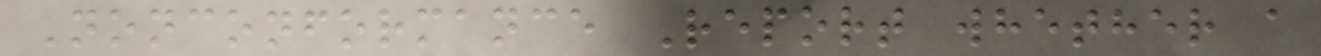Nonconformance Report whether a
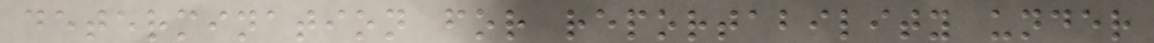determination for reportability under
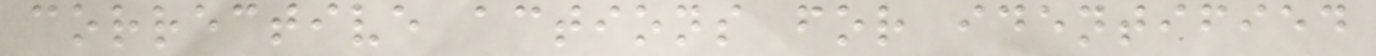corrective actions for identified
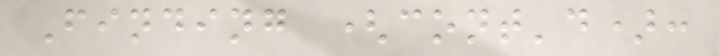Finding (cont'd):
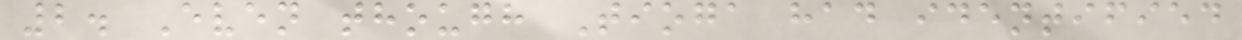2. Even though Tioga had identified
